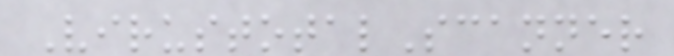VirustotalScanner
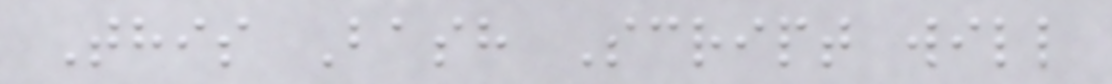This Bash Script will
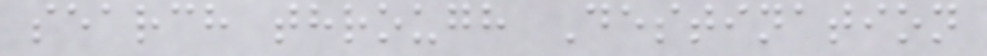search through Destination
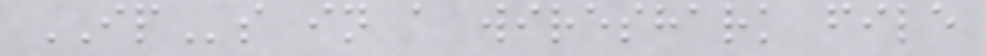IPs in a wireshark file
